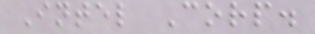Intel Corp.
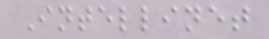Intellinet
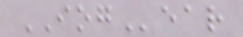IOGear
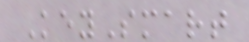KeySmart
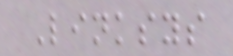Linksys
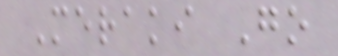Meraki Go
